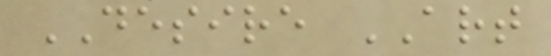DESIRE ART
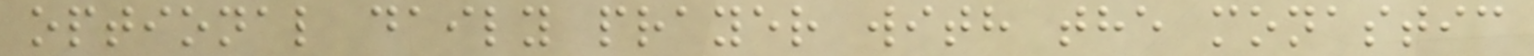optional daily prayer with the monastic
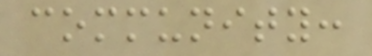community:
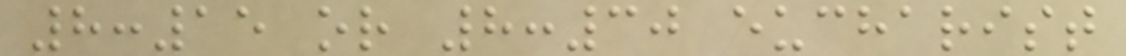8:15 or 8:30 eucharist
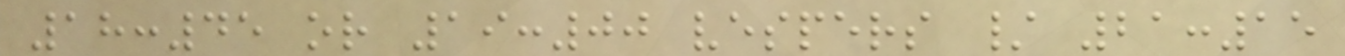18:45 or 19:00 vespers / 21:15
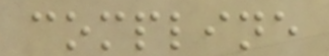compline
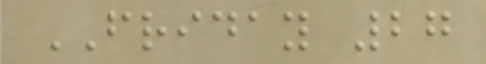FRIDAY 27
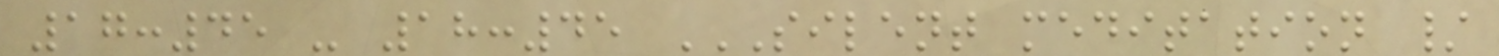17:45 - 18:45 SILENT MEDITATION /
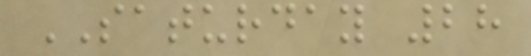SATURDAY 28
